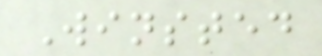Winsted
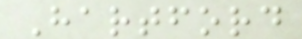Hartford
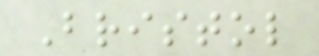Bristol
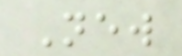New
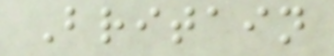Britain
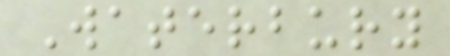Waterbury
